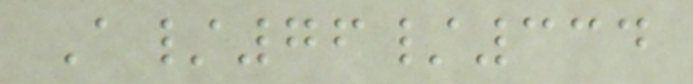A/76/334
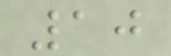10
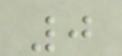0
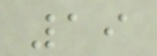19
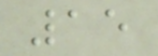15
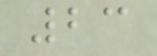23
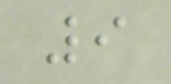9
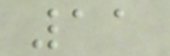11
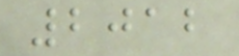2012
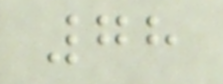78
